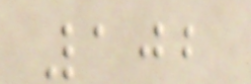102
